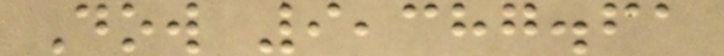Dow 9,387.61
